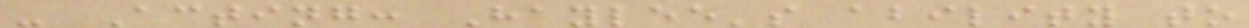- Acting: Haylee's ability to
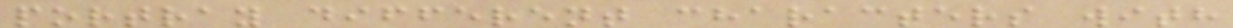portray different characters with
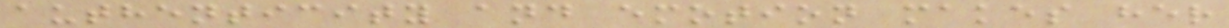authenticity and emotion makes her
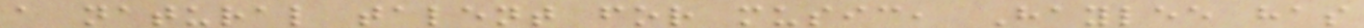a natural talent for music, Haylee has
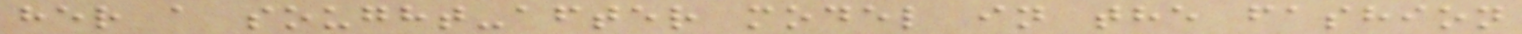her a sought-after model in the fashion
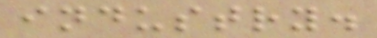industry.
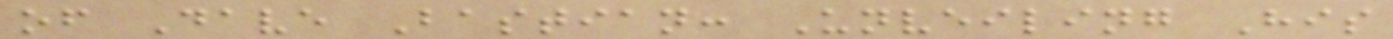of Dave Bastian: Unveiling His
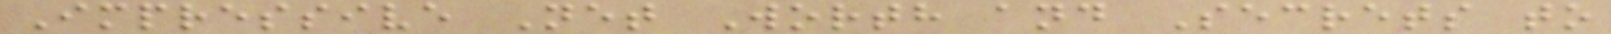Impressive Net Worth and Secrets to
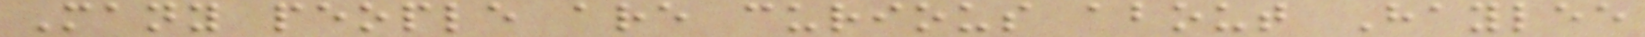Many people are curious about Haylee
